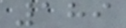189
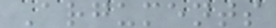Arguments
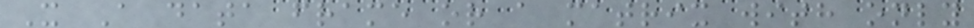X A data frame or a matrix with only
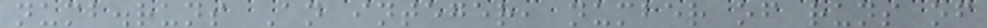numb.runs An integer, number of runs of
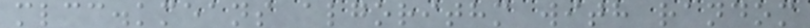mlcc.kmeans algorithm with random
